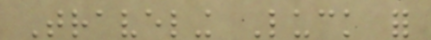Traveling Luck for
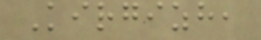Kirgizh,
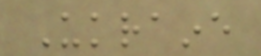Ukraine
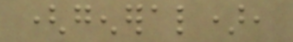(general),
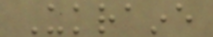Ukraine
